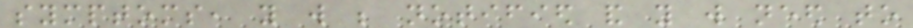symptoms, you will be notified and you will need to
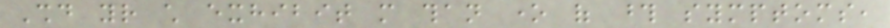Should your child exhibit more than one of those symptoms,
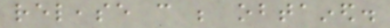release can be obtained.
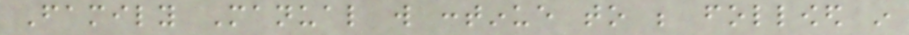Family Manual will continue to be followed in
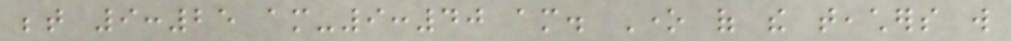between 9:25 am-9:40 am. One of the teachers will
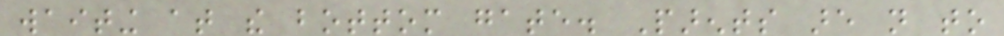waiting at the bottom gate. Parents are not to
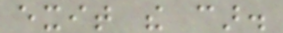exit the car.
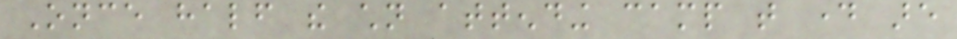Once half the children attending camp that day are
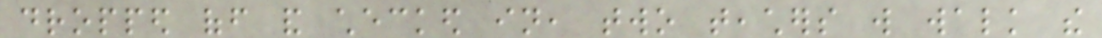dropped off and checked in, two teachers will walk the
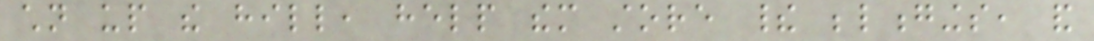children up the hill, help them store their belongings, and
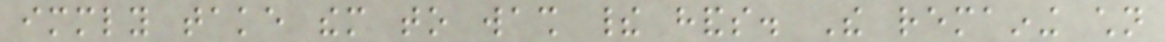immediately take them to wash their hands. The remaining children
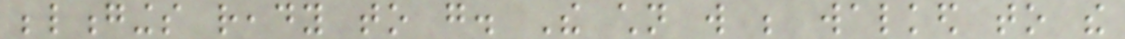belongings ready to go. The children will be walked to the
